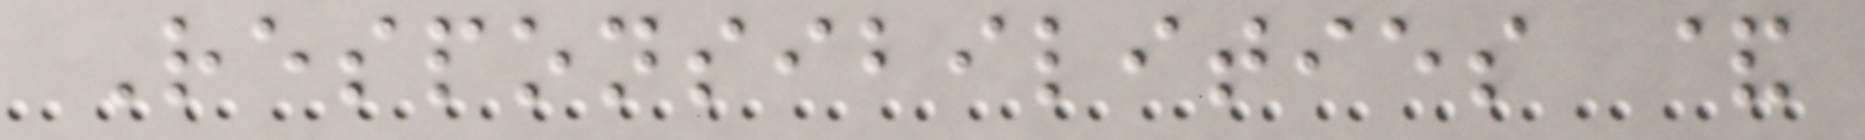Responsibilities &
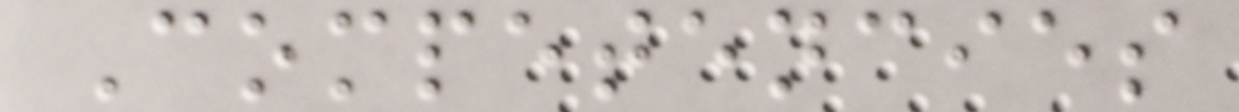Competencies
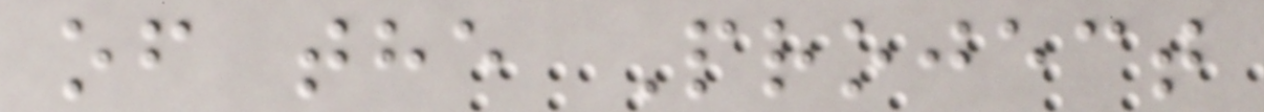of the Project
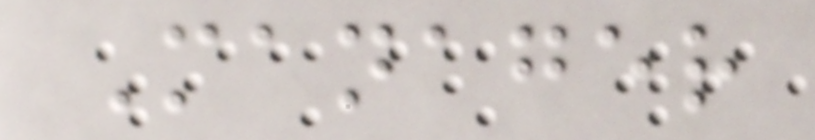Manager
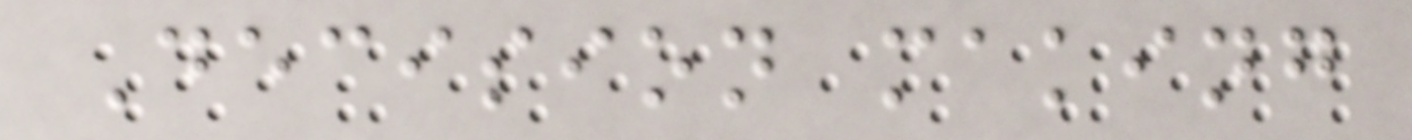Decision making
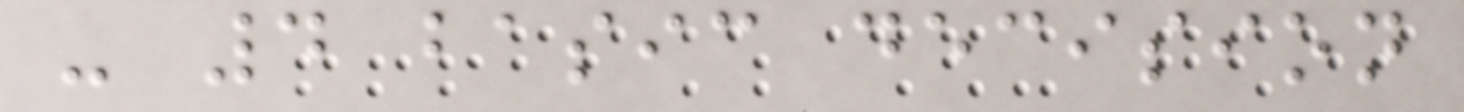- 4 basic decision
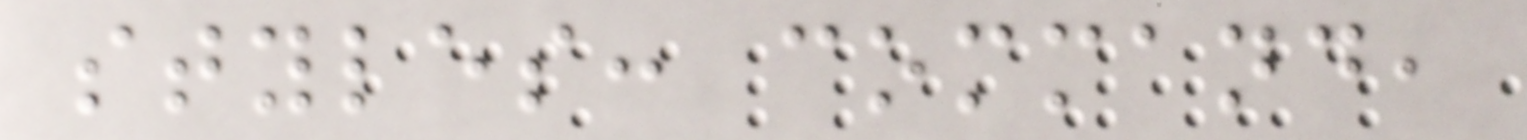styles: command,
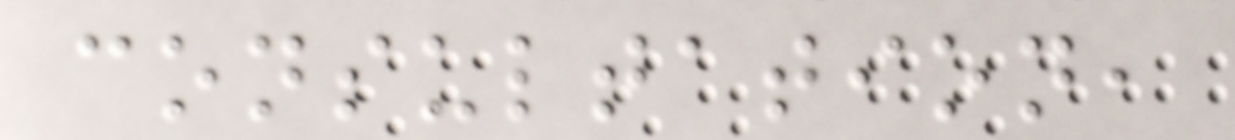consultation,
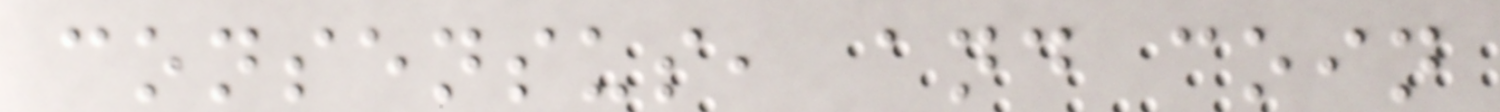consensus, and coin
